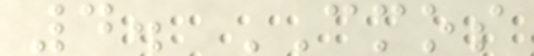4. CMOS
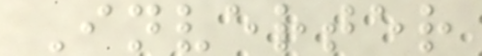Inverter
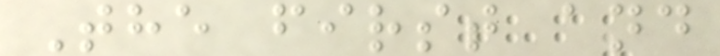The first and
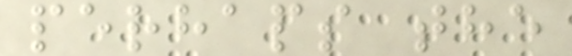perhaps the
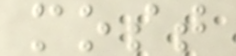most
